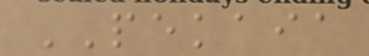PEKAIA
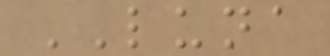LUNA
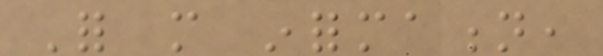For more information,
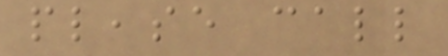please call
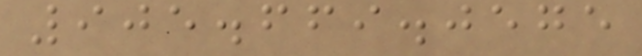905.669.0575
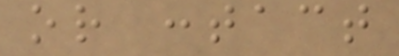or contact
